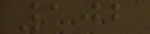102
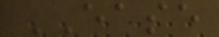EASE
